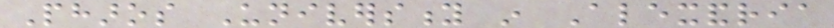Pharos University in Alexandria
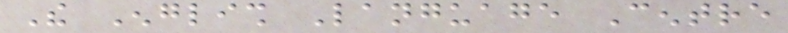The English Language Centre
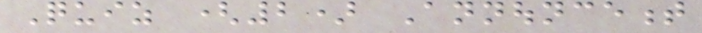Quiz (2) Announcement
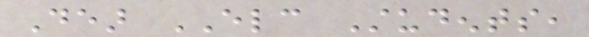Dear ELC Students,
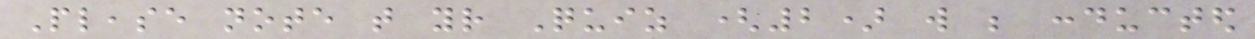Please note that your Quiz (2) will be conducted
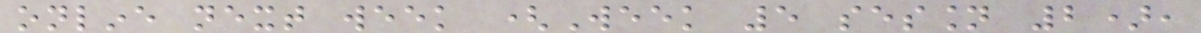online next week (Week 5 session 2),
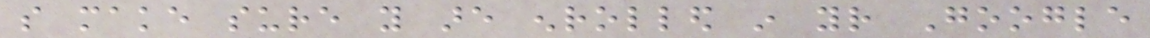so make sure you are enrolled in your Google
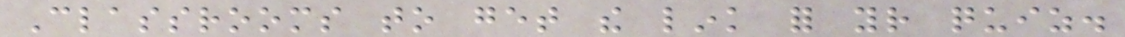Classrooms to get the link for your quiz.
